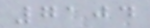7104
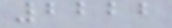2222
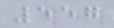557
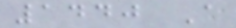1440 A
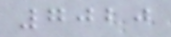7020
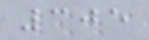305
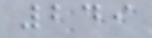249
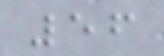56
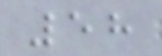58
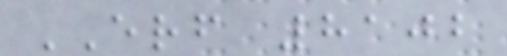ERF 8102
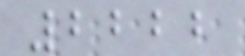2222
